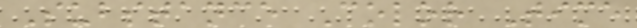Substance Color Time
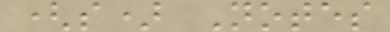(s) Notes
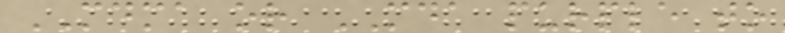MDMA or MDA purple to
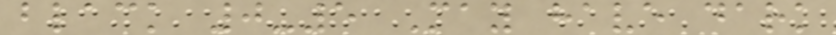black 0-5 May have dark
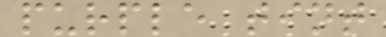purple tint
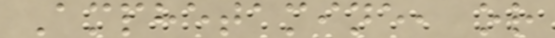Amphetamine, or
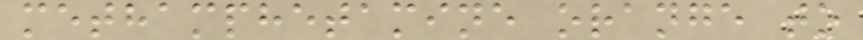methamphetamine orange to
